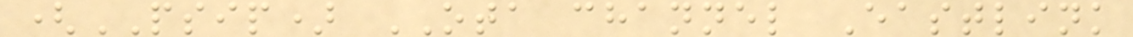(PSIP) OTA channel Eastlink
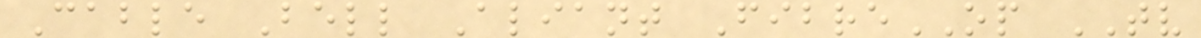Cable Bell Aliant FibreOP TV
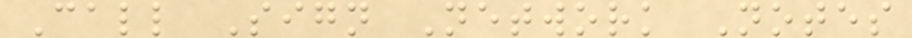Call Sign Network Notes
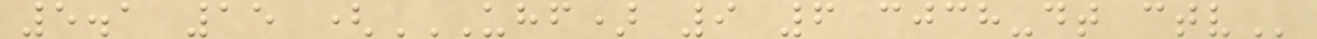5.1 15 (UHF) 9 6 CJCH-DT CTV
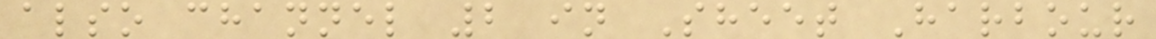also channel 2 in Sheet Harbour
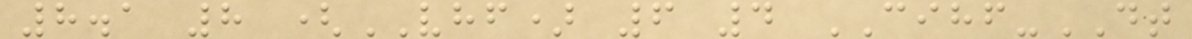8.1 8 (VHF) 6 4 CIHF-DT
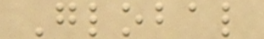Global
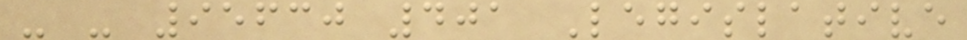- - 95630 401 Legislative
